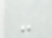-
